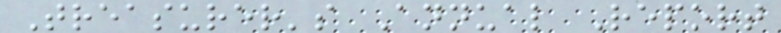Treasurer's Annual Report
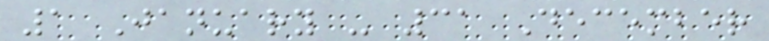1 January - 31 December
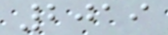2019
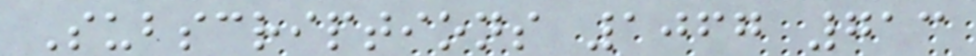Subscriptions 1067 713
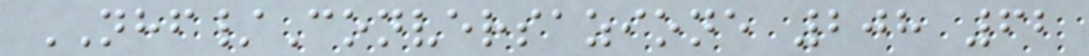NHF/Conversazione 208 62
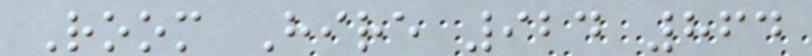Room Hire 924 864
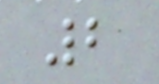2
